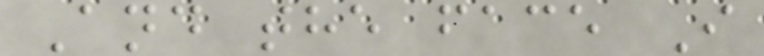And the face I
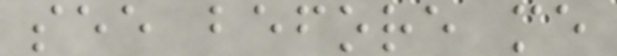see before me
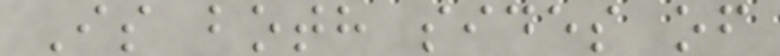Is both sides of
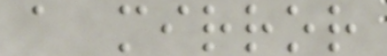a mirror
